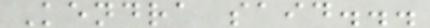Kendra said...
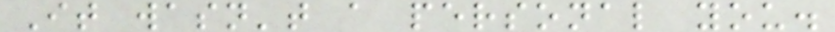It wasn't a personal you.
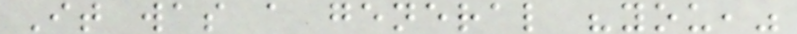It was a general "you,"
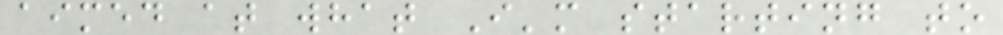aimed at what I'm starting to
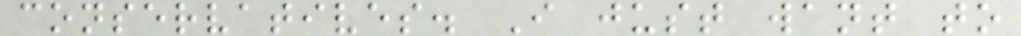conservatives. I just want to
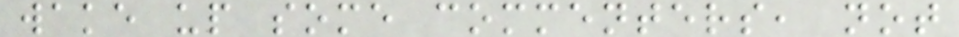wake up some commenters, not
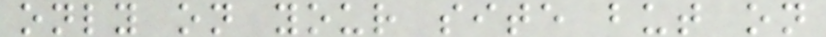only on your site but on
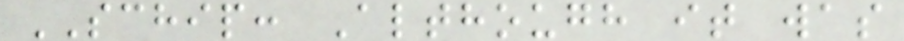SCHIP: Although it was
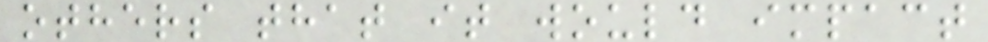others that it would impact
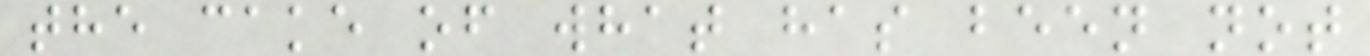the cake of what has been not
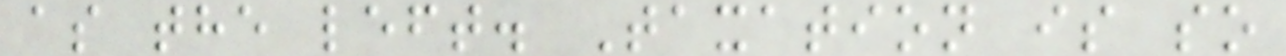as the left. Taxation is so
